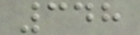348
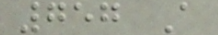757 A
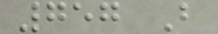757 B
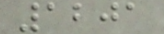1201
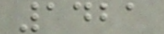1421
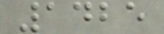1425
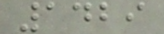1429
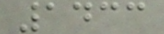1433
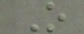O
